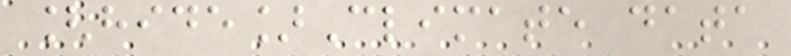[hide]Climate data
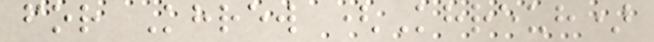for Khrew (Khreuh)
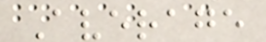Average
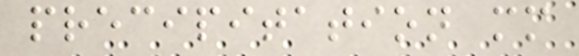precipitation mm
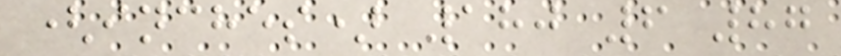(inches) 180 6 87
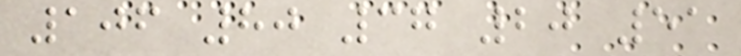106 80 37 20 51
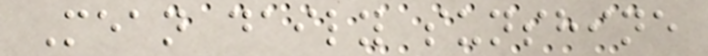Mean daily sunshine
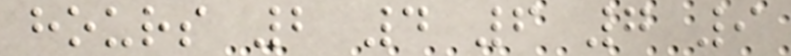hours 2 4 6 7 9
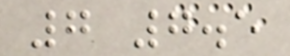7 7.5
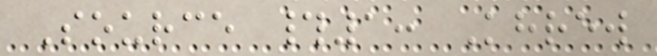Source #1: Khrew
